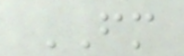FM
